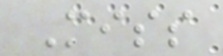Miss
